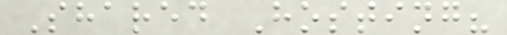Shared Hosting?
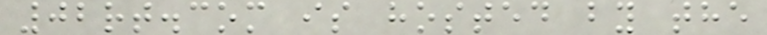02rt.com is hosted by the
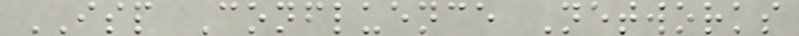ISP Confluence Networks
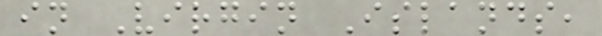in Virgin Islands,
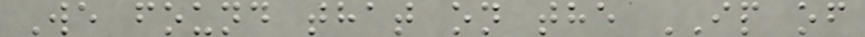We found that on the IP of
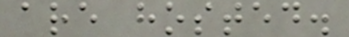are hosted.
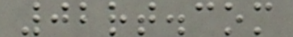02rt.com
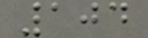104
